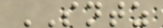SNTZ
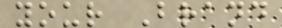your Brand
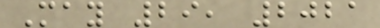May 29, 2021
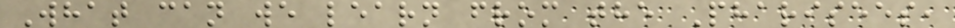What can we learn from the Pharisees,
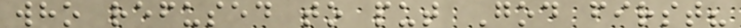who refused to put God first?
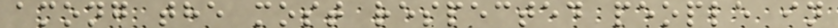among the most respected people in
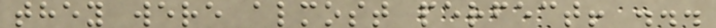they were almost perfect! ...
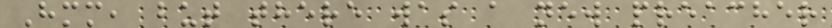Hmm, but there was a new preacher
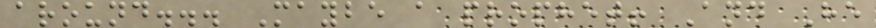around... Maybe a prophet! And He
